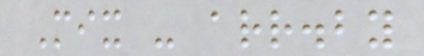Mix - arr.by
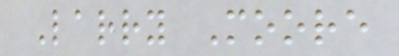Larry Moore
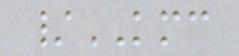/KMC
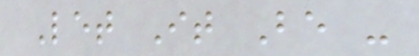Let It Be -
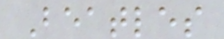Beatles
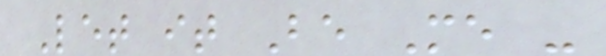Let it Be Me -
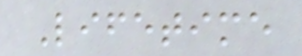Lifetime
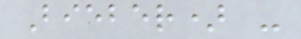Bieber) -
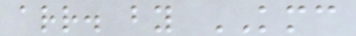arr. by KMC
